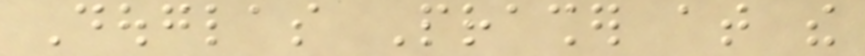Douglas Prasher at the
